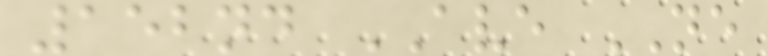152nd AVE NE
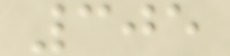305
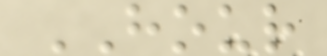HOUR
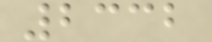2332
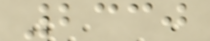2330
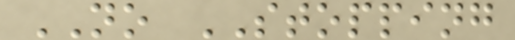NO STOPPING
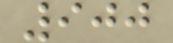900
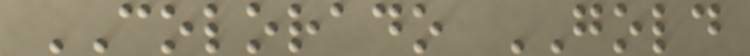COLORADO GOLD
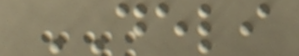DELI
